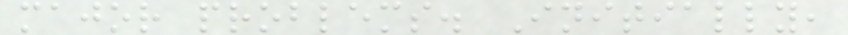major problems. Initially,
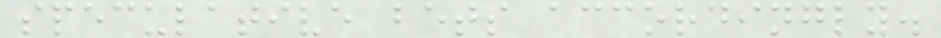speculative bets accordingly.
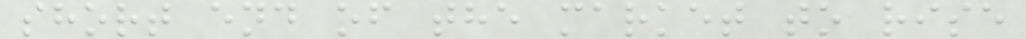short end of the market to rise
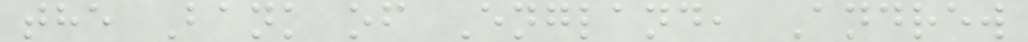the Bank of England, Andrew
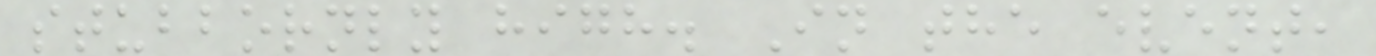stubbornly high. In the event,
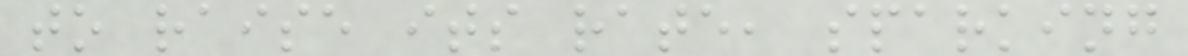to raise its rate, sparking
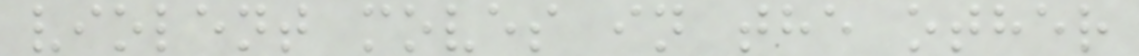violent moves in the other
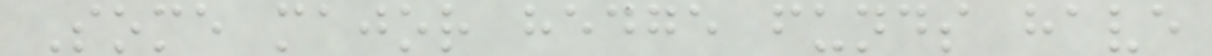Some major hedge funds have
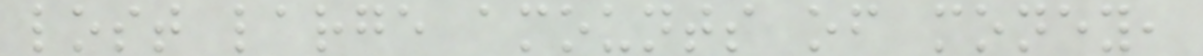lost large amounts of money,
